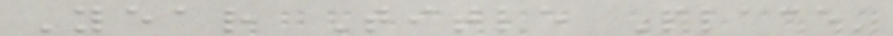Year Title Place'
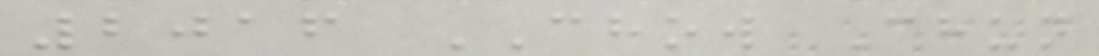2016 CHOW Chun
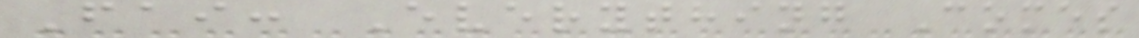Fai: Everything Comes
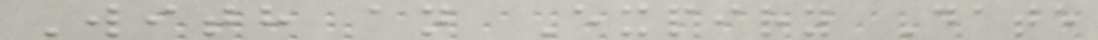With an Expiry Date
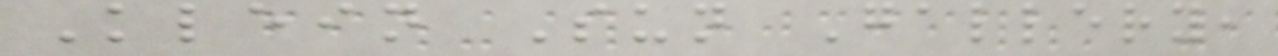Klein Sun Gallery,
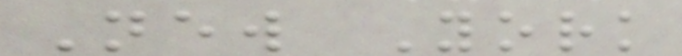New York
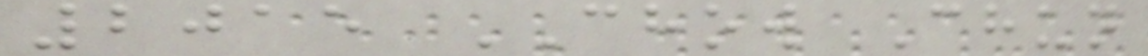2015 CHOW Chun
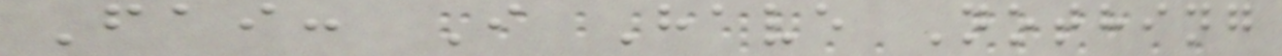Fai: I Have Nothing
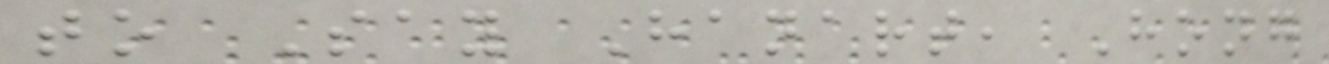to Say Hanart, Hong
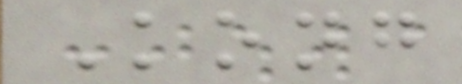Kong
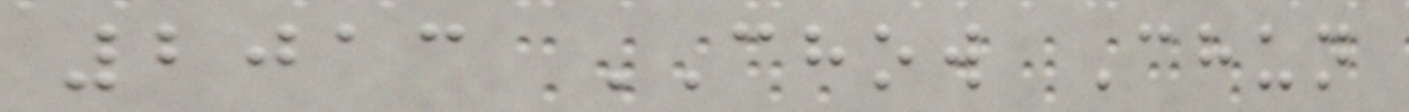2013 CHOW Chun
